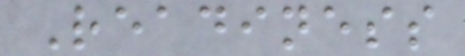Readiness
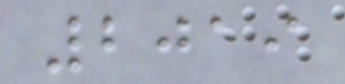2019
